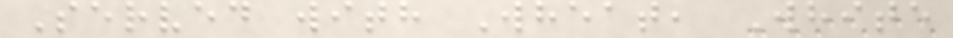Served with Wheat, White
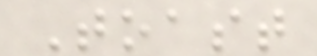Toast
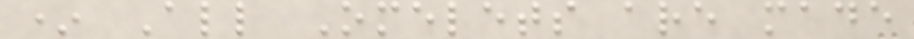* All Omelets are made
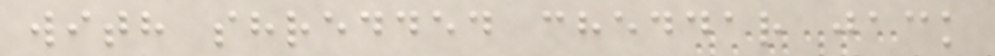with shredded cheddar jack
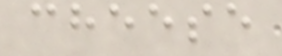cheese
